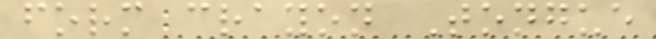form crayon Tongue
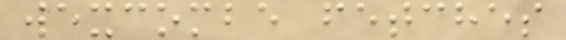wexcombe fetches
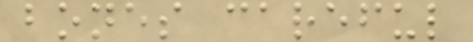bones careful
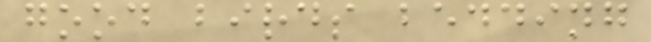good birds bedding
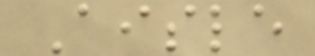Aisle
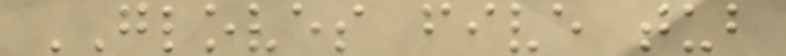GLOVES five tub
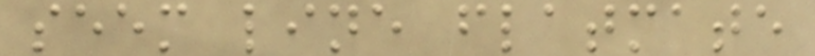seem line flatmate
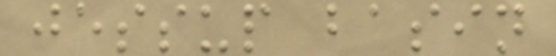jessup basin
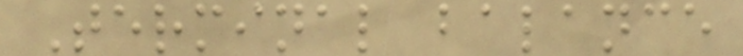Terminal balance
